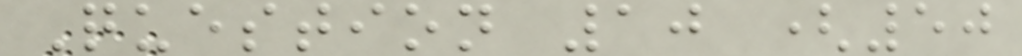Question 10 (50
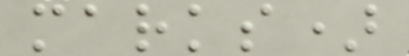marks)
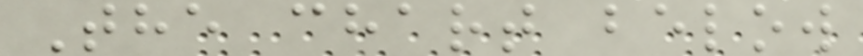The chart below
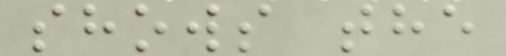shows the
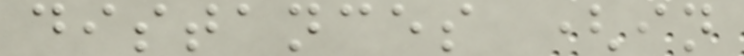distances (in
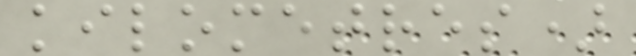kilometres)
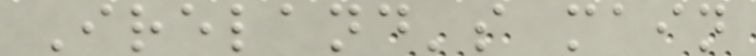Ireland's main
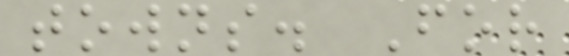towns. For
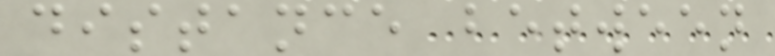distance between
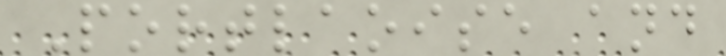Portlaoise and
